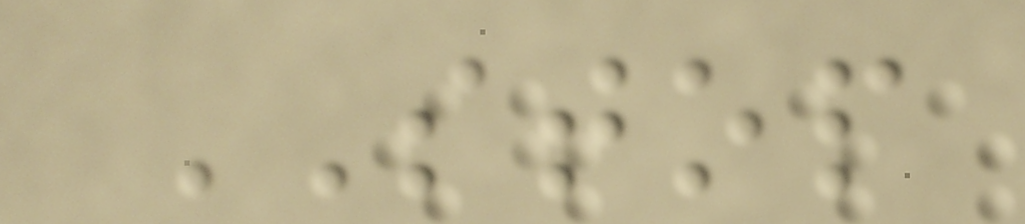STOP
